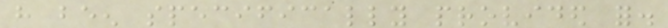have been specifically provided for.
